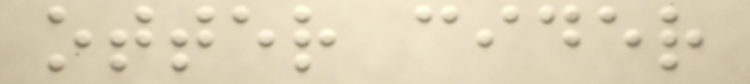otter cider
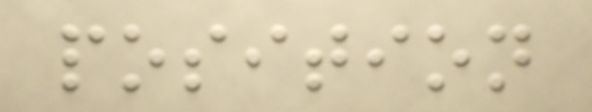position
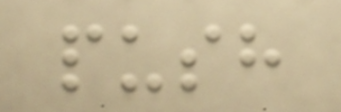push
